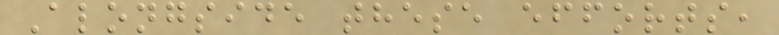Alongside these efforts,
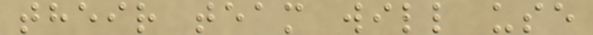their team will use
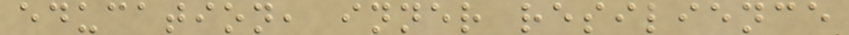education, inner resilience
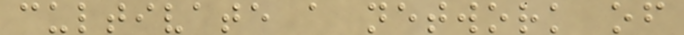cultivate a network of
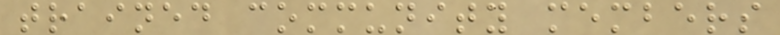trained community members
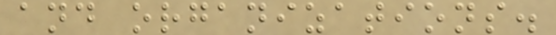and organizations.
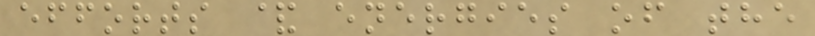efforts & energies of the
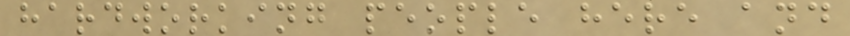hardworking people here and
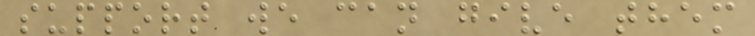support we can give them
